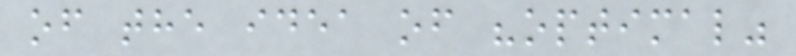of the idea of "optimal"
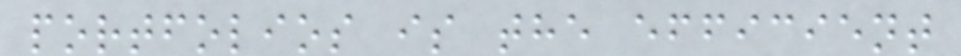portfolios is the efficient
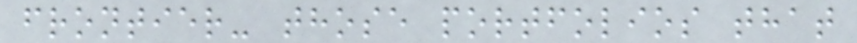frontier- those portfolios that
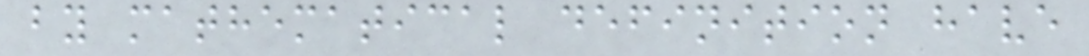by mathematical definition have
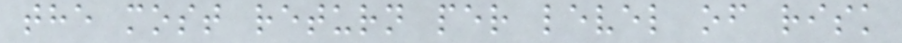the most return per level of risk
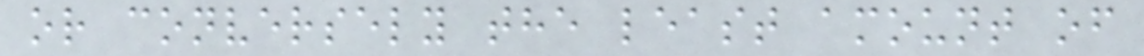or conversely the least amount of
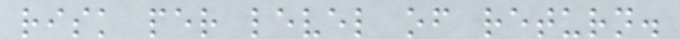risk per level of return.
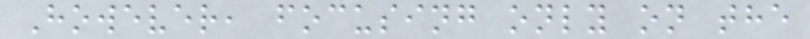However, focusing only on the
